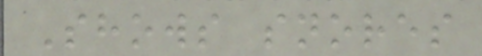Shows snores
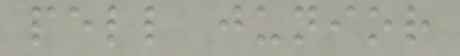pell junior
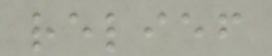relief
